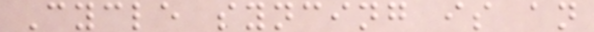Cycle syncing is an
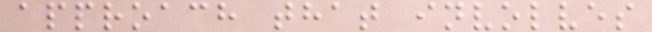approach that involves
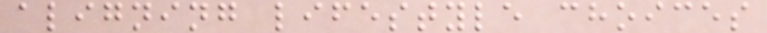aligning lifestyle choices
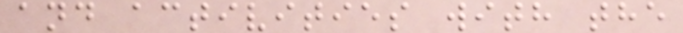and activities with the
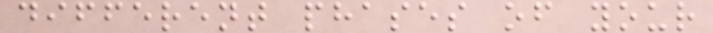different phases of your
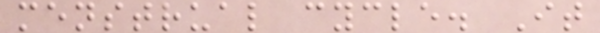menstrual cycle. It
